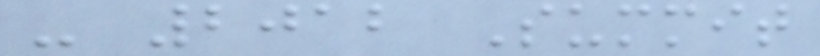- 2012 Summit
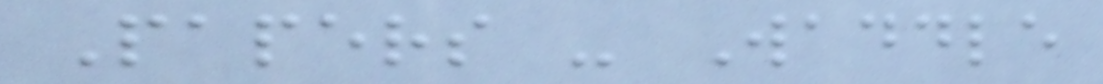Papers - Waddle
